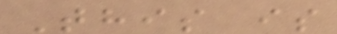This is
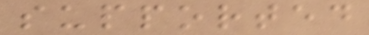supported
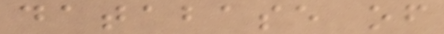database of
